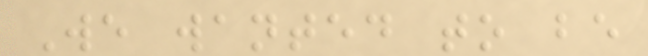We wanted to be
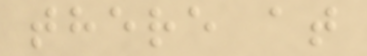there at
